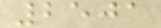2501
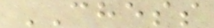CHESS
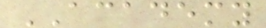ACADEMY
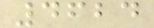4624
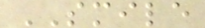SMILE
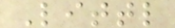Littl
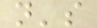n's
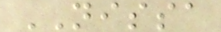NISSA
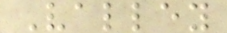Valley
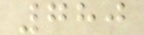780
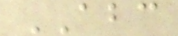ABC
